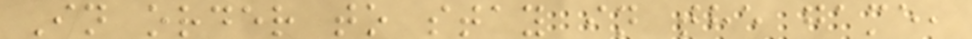In order to stay in the game,
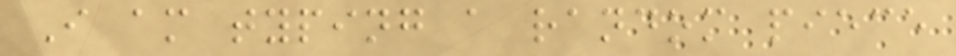I am typing a random piece
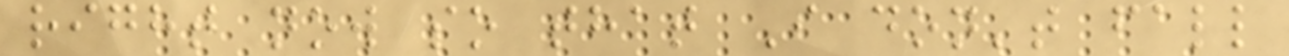right now so that I don't fall
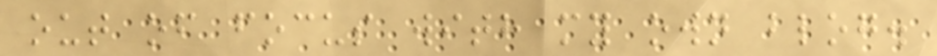out of focus with my own blog.
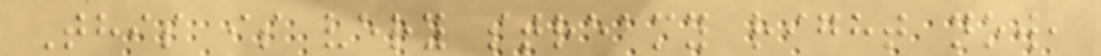This is very streamy right now,
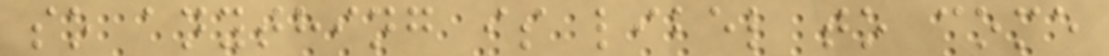so anything is libel to come
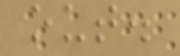out.
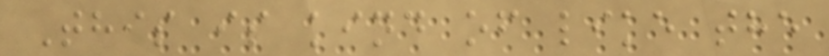This is kind of like the
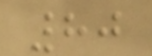80
